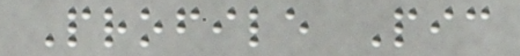Profile Pic
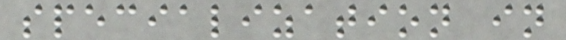specialization in
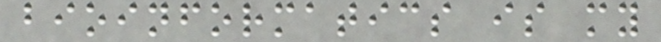bioinformatics is my
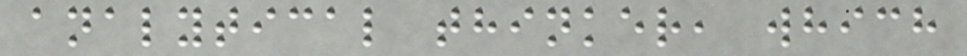analytical thinker, which
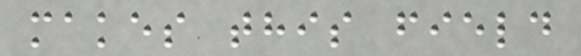makes this field
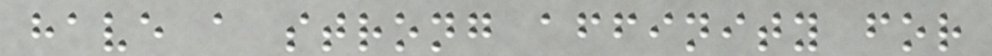have a strong affinity for
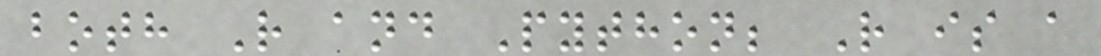both R and Python; R is a
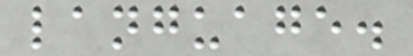language.
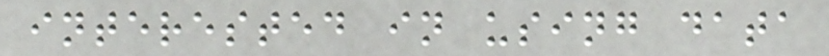interested in using data
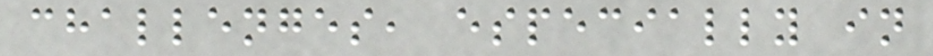challenges, especially in
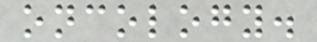oncology.
